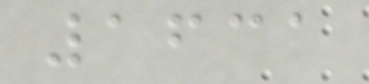1631
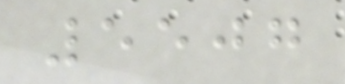5507
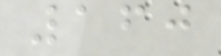160
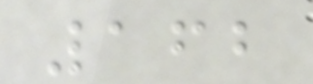162
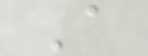A
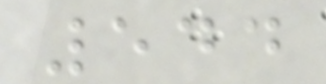544
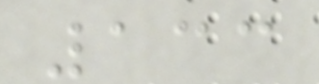133
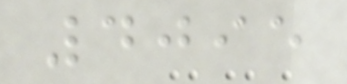4095
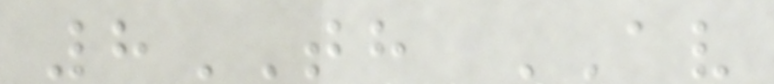8TH AV
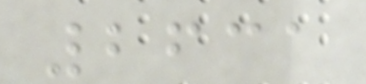2631
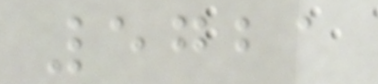5721
